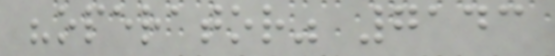"operator" 7143
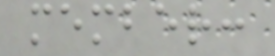member:
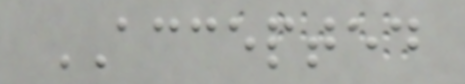ACCEPTED
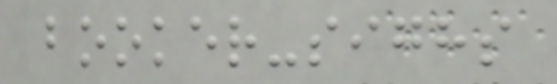booker-sighs
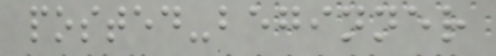posted-beginner
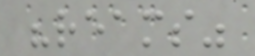"reams"
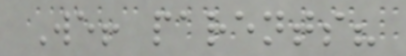We! parents?
